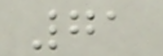71
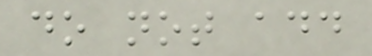do not add
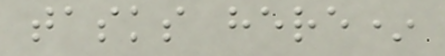tasks here*
